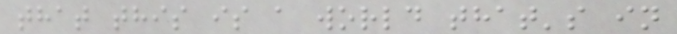that this is a world that's in
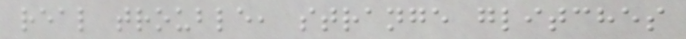real trouble, strange glitches
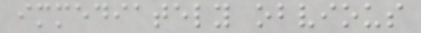immediately obvious
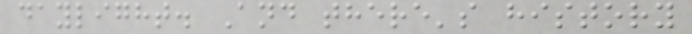daylight. And there's history
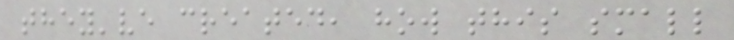they've created, how this small
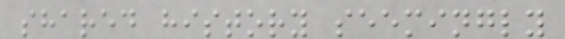shared history seemingly
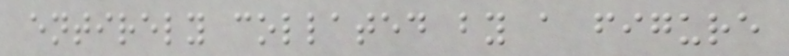entirely collated by a figure
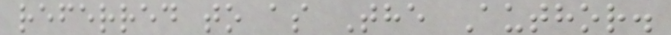referred to as The Author.
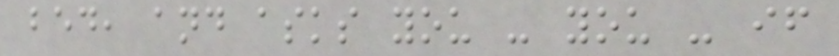bed, and asks you - you - if
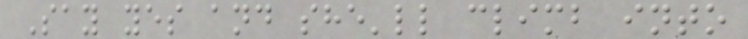Say yes and she'll climb into
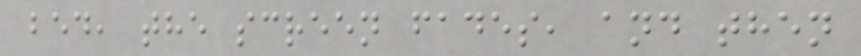bed, the screen fades, and then
